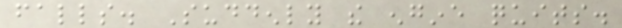falls. Suddenly the engine quits.
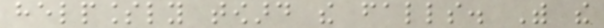helplessly toward the falls. With the
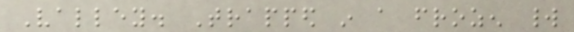Valley. Trapped in a frozen world
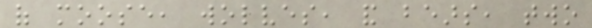of moose, wolves, and bears, two
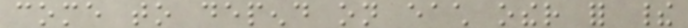come to depend on each other for their
